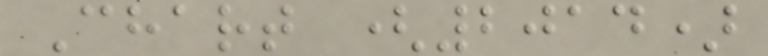Chart (2014)
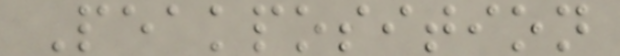Peakposition
